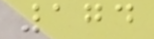174
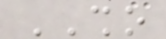SHO
